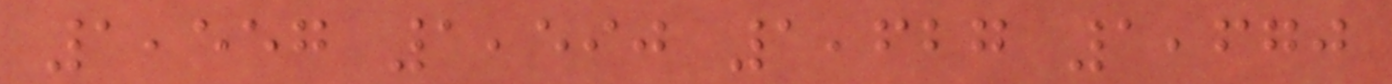1,557 1,590 1,627 1,670
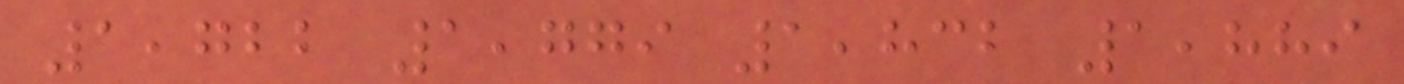1,722 1,779 1,832 1,889
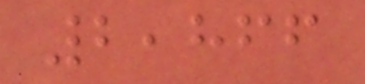2,866
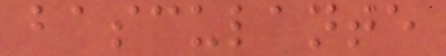basculante
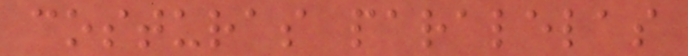costuras paralelas
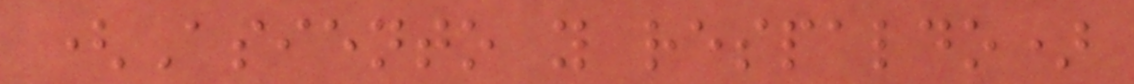(Asiento y respaldo)
